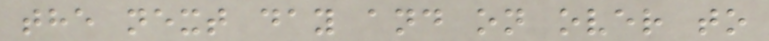the next day and on over to
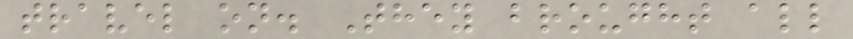travel on. They brought all
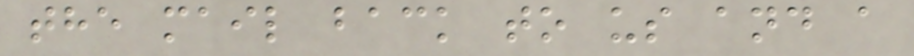the mail back to us and a
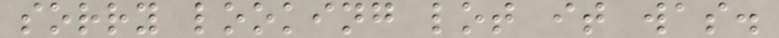sorry looking lot it was.
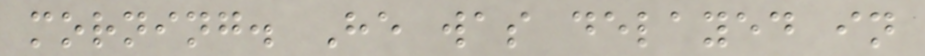morning. He was delayed in
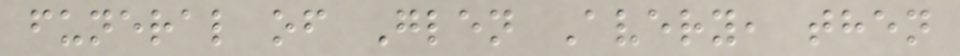funeral of Glen Avery, then
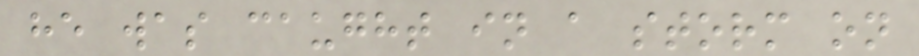he was caught in a storm on
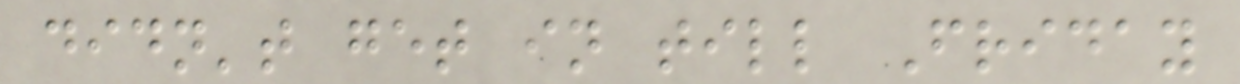didn't get in till Friday
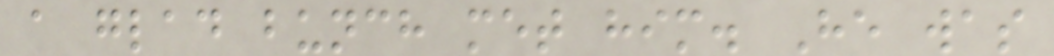a glad bunch met him. He was
